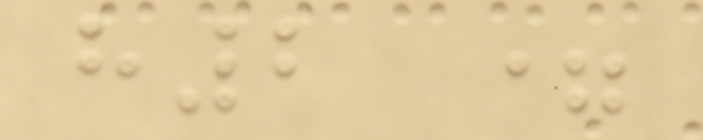h2 =
